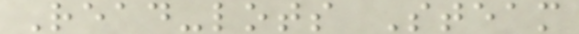Read-lots Steam
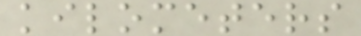kilometers
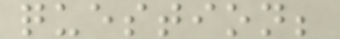question;
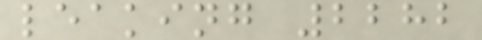leaking 2282
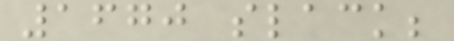1670 slack;
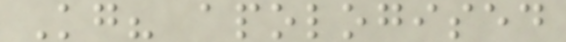Kg? apologised
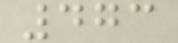473
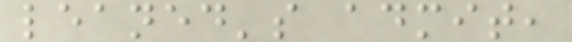leaned's admit,
